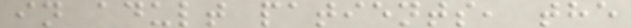in adult patients, the
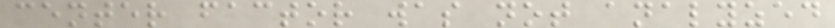center factor was not analyzed
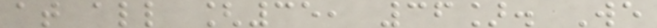at all [35, 36]. We
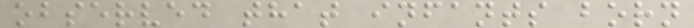observed that infants born
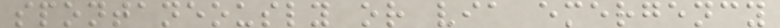spontaneously or via emergency
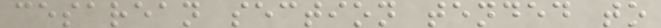cesarean section tended to
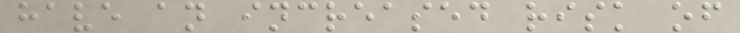have an increased risk of
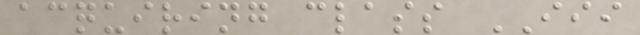acquiring class III
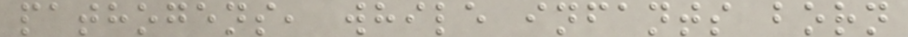pathogens, while infants born
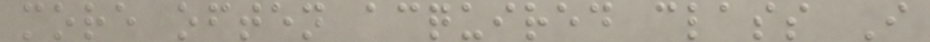more often acquired class I
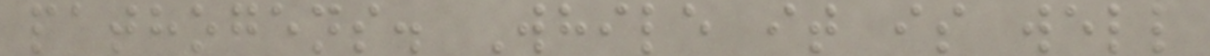pathogens. While it is well
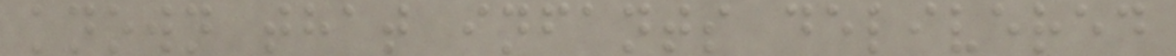known that infants delivered
